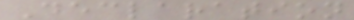Declaration
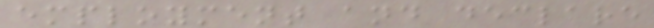employment and declare
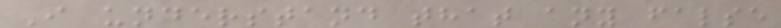I understand that any false
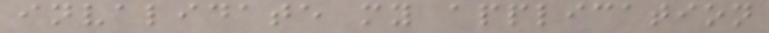invalidate my application
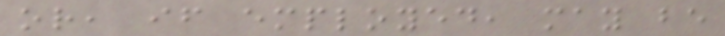or, if employed, may be
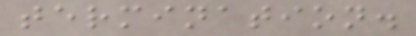termination.
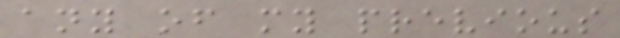any of my previous
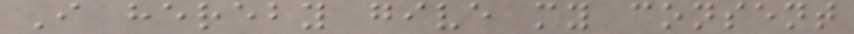I hereby give my consent
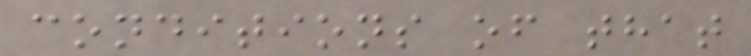conditions of that
